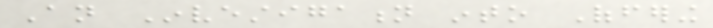An Investigation into Offering
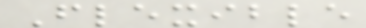Flexible
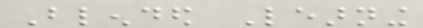Blended Learning
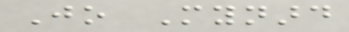Jo Mynard
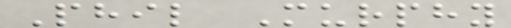Phil Murphy
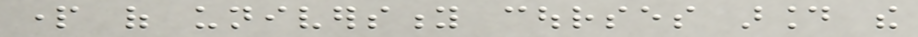part of university courses around the
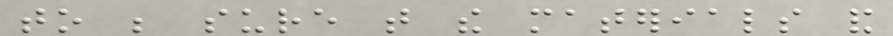to be sure that the materials and
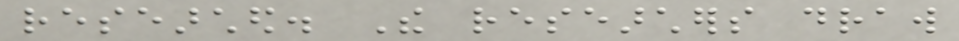researched. The researchers draw
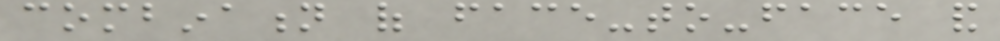combination of face-to-face and
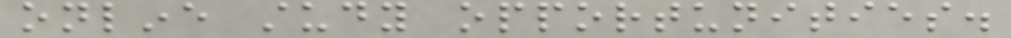online study opportunities.
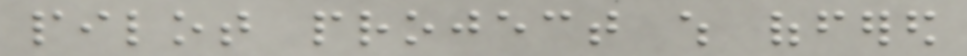pilot project which offered
